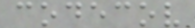codecov
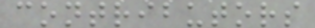contributors
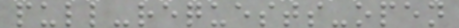pull-requests-open
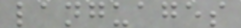languages
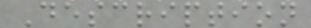Description
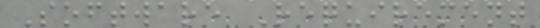Software Requirement
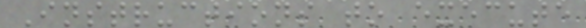Instructions to execute
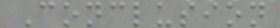Conclusion
